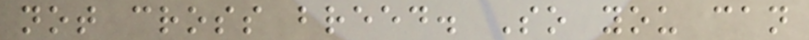not cross breed. So you can
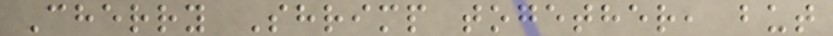Cherry Shrimp together, but
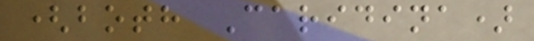(both Caridina)
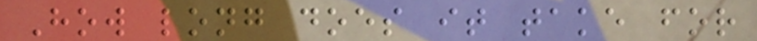How long does it take for
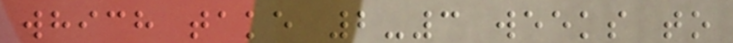which take 2-3 weeks to
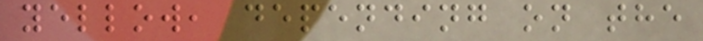yellow, depending on the
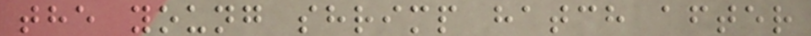the young shrimp hatch after
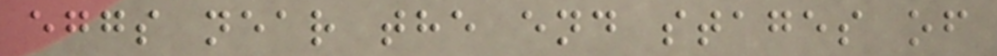eggs near the end stages of
